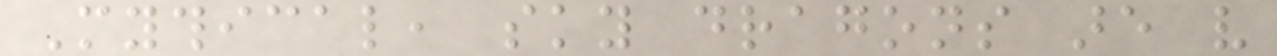Mythical, sky dragons are very
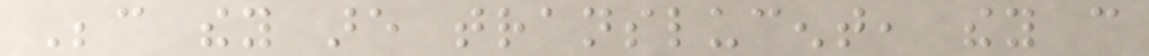Because they are translucent, they can
